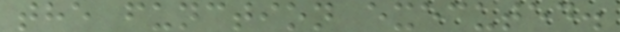the function executed.
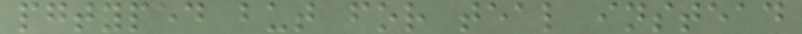pgtyped but for teal instead
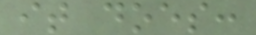it does:
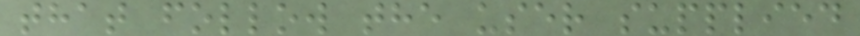that follow the user supplied
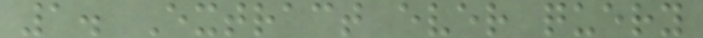1. Extract ever query
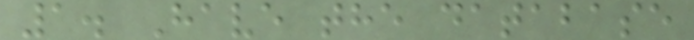1. Have the database
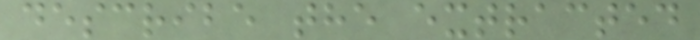describe the extracted
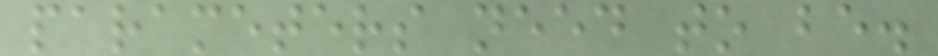parameters need to be.
